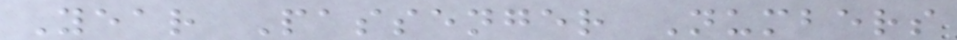Year Passenger Numbers
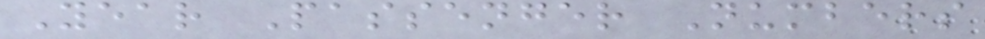Year Passenger Numbers
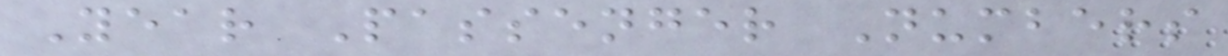Year Passenger Numbers
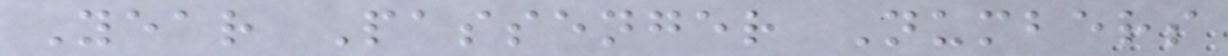Year Passenger Numbers
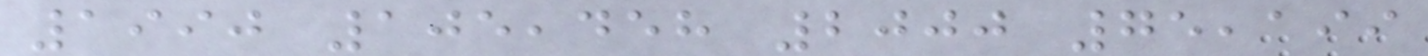1990 105,458 2000 75,199
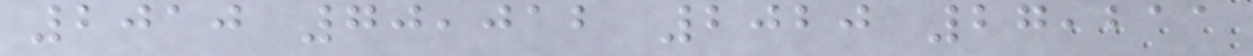2010 70,012 2020 27,211
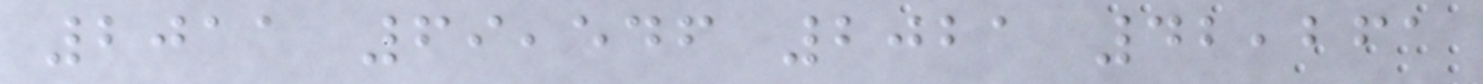2011 69,546 2021 42,261
